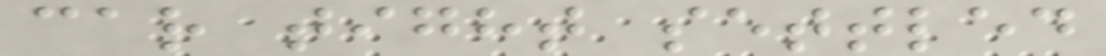car tight settled
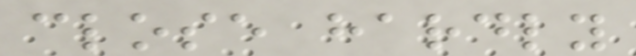close hardly
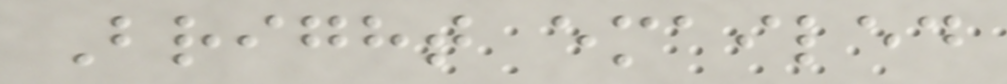Bright emailed
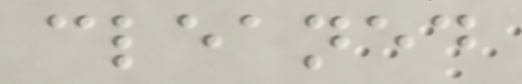cleaned
